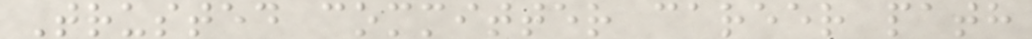Trusted committer career path
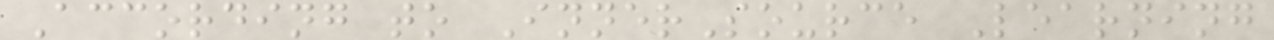According to InnerSource Learning
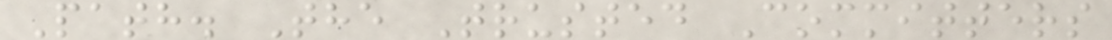Path. The Trusted Committers
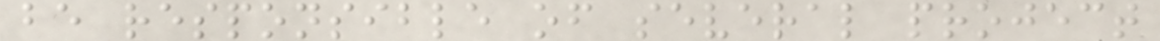be responsible of several project
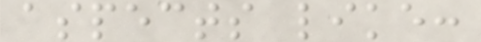aspects like:
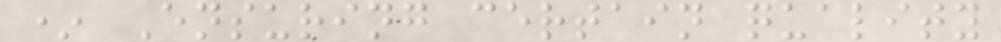* Ensuring certain quality
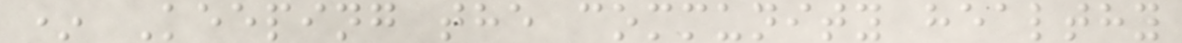* Keeping the community healthy
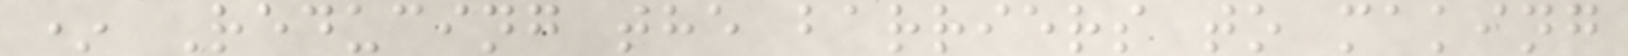* Reducing the barriers to making
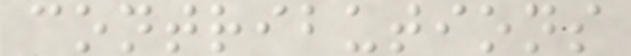contributions
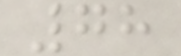78
